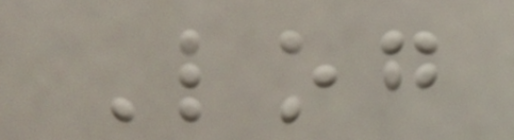Log
